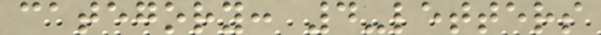category: 4-letters
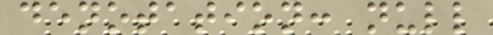denotation: null
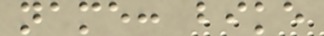name: bike
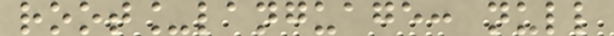root_language: null
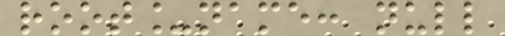root_name: null
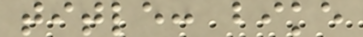title: bike
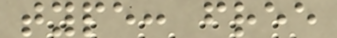type: free
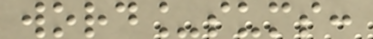word_sums:
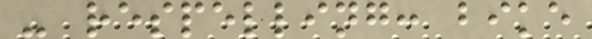- respelling: bike
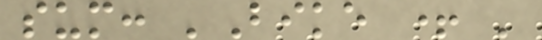sum: 'Bike + '
